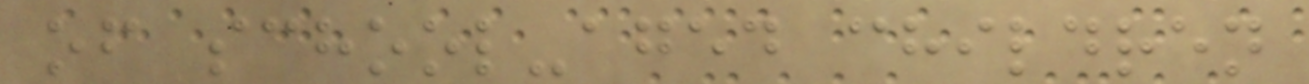of school-aged children
